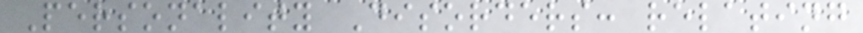Personality Disorders: relating
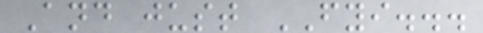And just FYI...
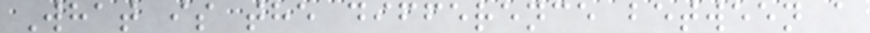What is the difference between a
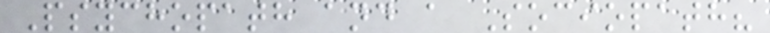Psychopath and a Sociopath?
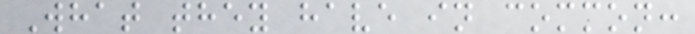What they have in common:
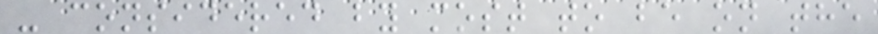- considered by most to be on the
